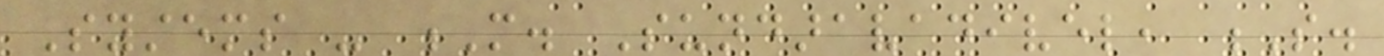Systems - M. Sundaravadivel, S.
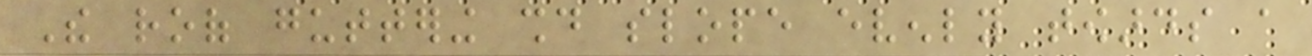The roof guttering should slope evenly towards a
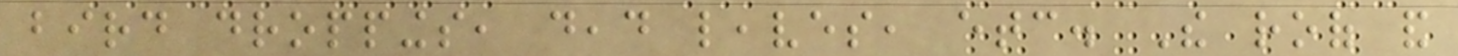bird droppings, dead leaves, etc. The roof and
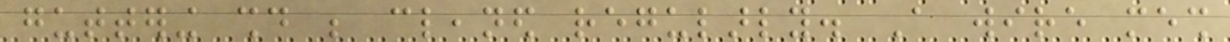guttering should be cleaned regularly. A wire mesh
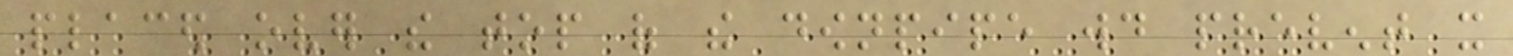placed over the top of the downpipe would prevent it
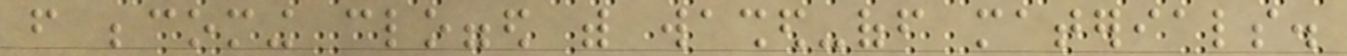from becoming clogged with washed-off materials.
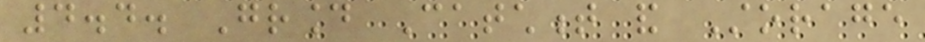4.4. Ground Catchment and Storage
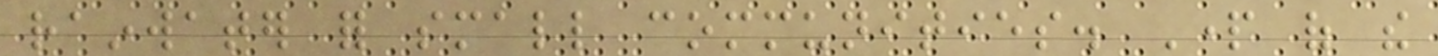rainwater for small communities. Part of the
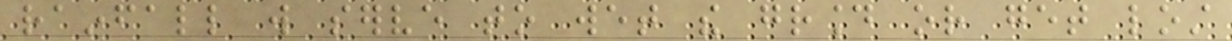rainfall will serve to wet the ground or get lost
